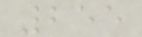255
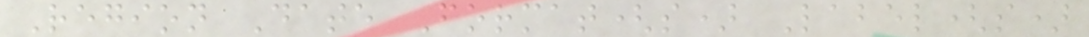Region Date Format(s) Label(s)
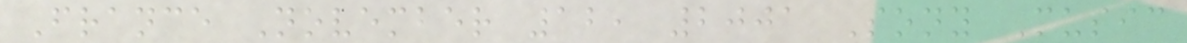France November 12, 2001 Sony Music
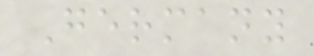Germany
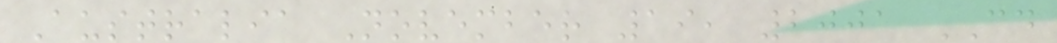Australia November 19, 2001 CD
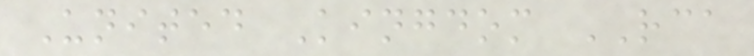United Kingdom RCA
